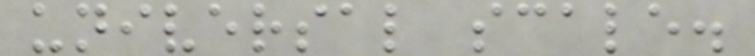universal scale.
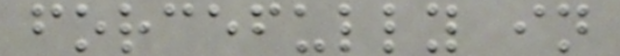forcefully in
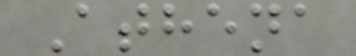Athena
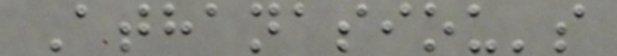Athanasiou's
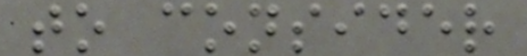to consider
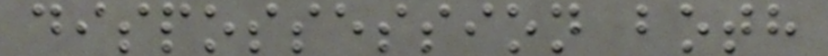dispossession both
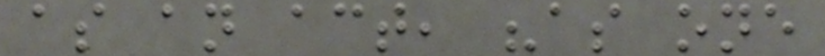as an act, "as one
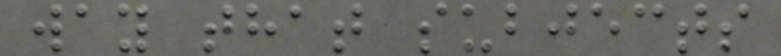way that subjects
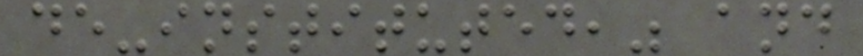de-instituted," and
